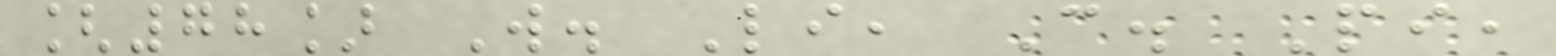[78] W. Li, C. Pi,
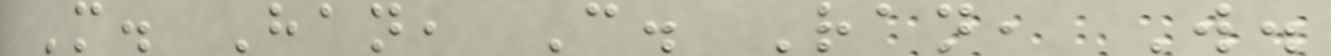M. Han, C. Ran, W.
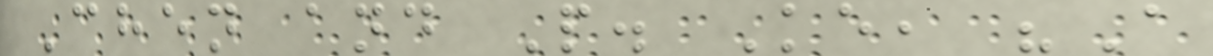Chen and P. Ke, "A
